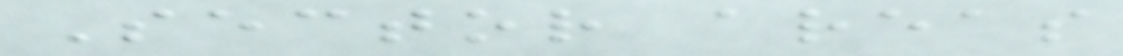Sector areas
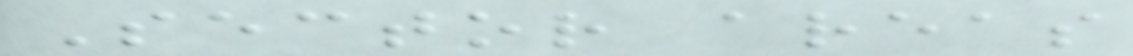Sector areas
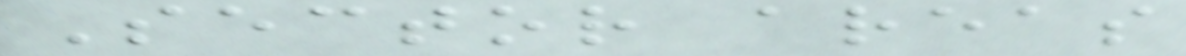Sector areas
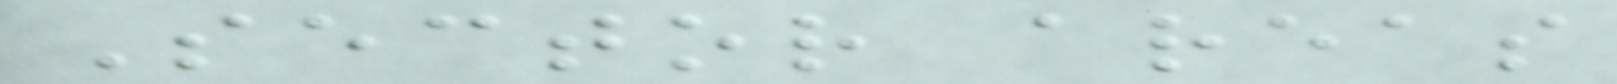Sector areas
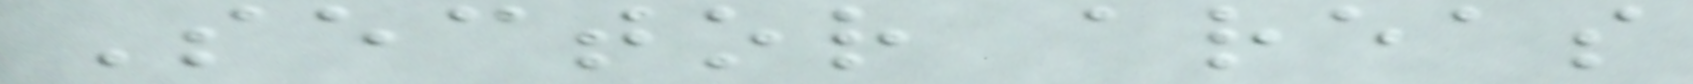Sector areas
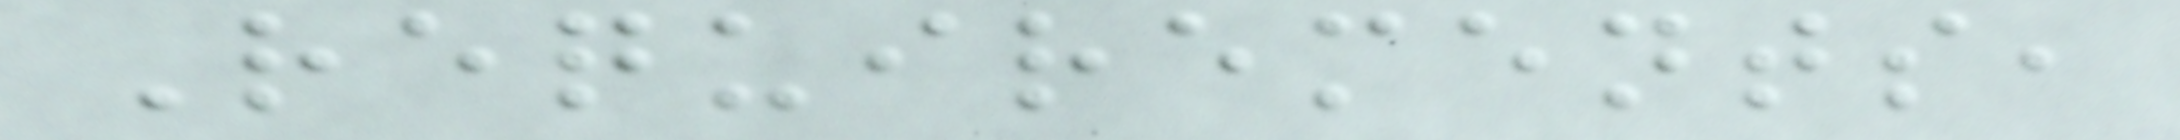Requirements,
